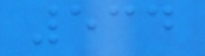534
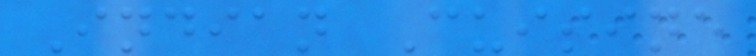Indian Cuisine
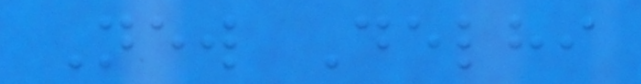New Delhi
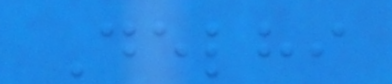Delhi
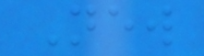New
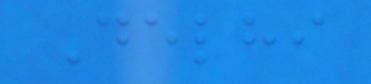Delhi
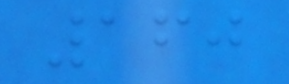160
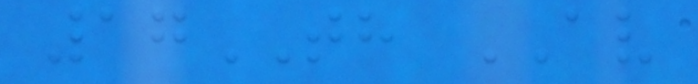17TH AV
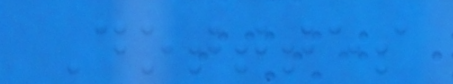Dotttes
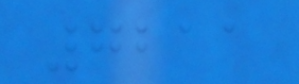7211
